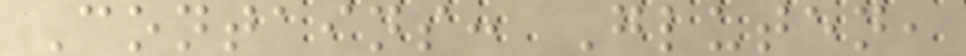Contains: Gluten,
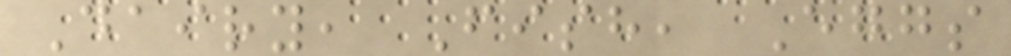Dairy, Fish, Eggs
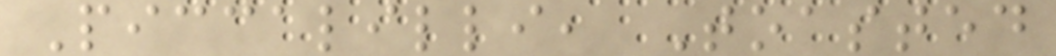Piccalilli, Toasted
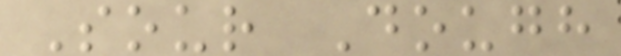Sour Dough
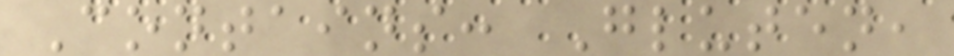Contains: Gluten,
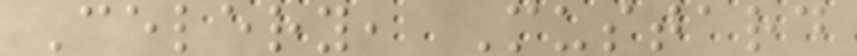Celery, Mustard
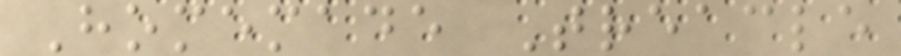Homemade Treacle
